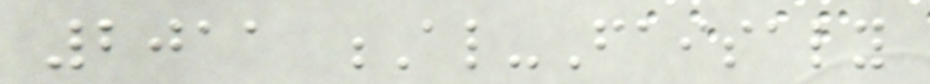2011 Al-Faisaly
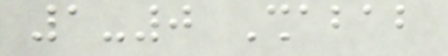1-0 Shabab
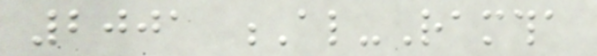2001 Al-Ramtha
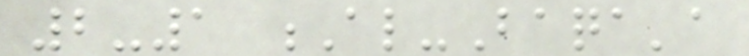2-1 Al-Baqa'a
